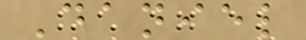Daniel
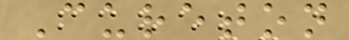Cureton
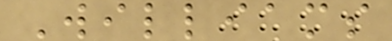Williams
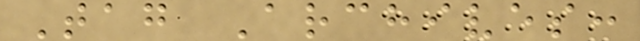Tag Archives:
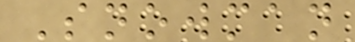Snowman
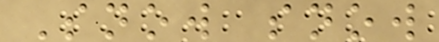Snow snow
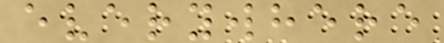everywhere
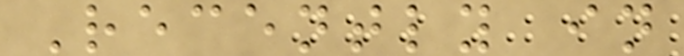Recently in
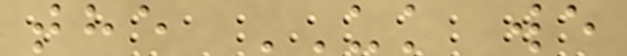the UK we
